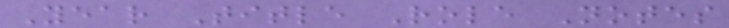Year Title Role Notes
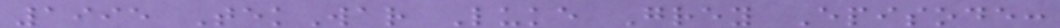1995 TekWar Luke Grey Episode:
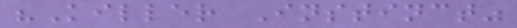"Killer Instinct"
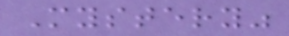Mystery"
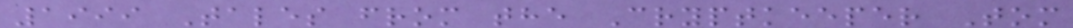1999 Tales from the Cryptkeeper Tom
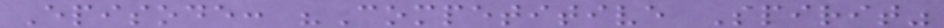Episode: "Competitive Spirit"
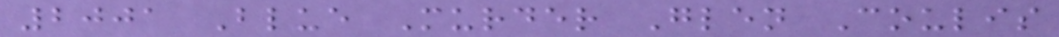2001 Blue Murder Glen Coulis
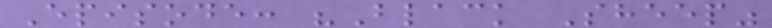Episode: "Black Sheep"
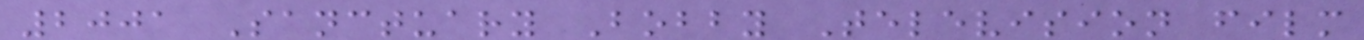2001 Sanctuary Bobby Television film
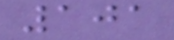101
